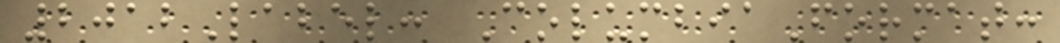2012Label: ColumbiaFormat:
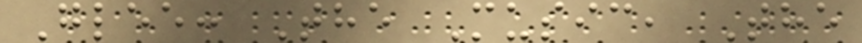Glee: The Music, The
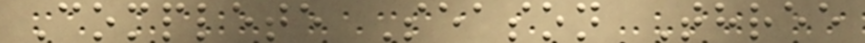Complete Season Three
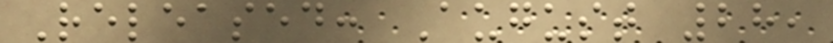Released: August 28,
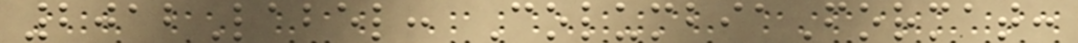2012Label: ColumbiaFormat:
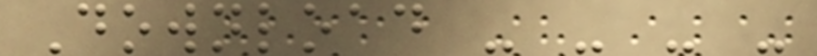Download - - - -
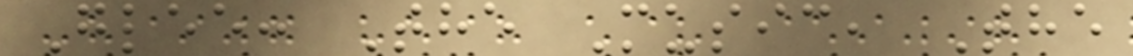Glee: The Music, The
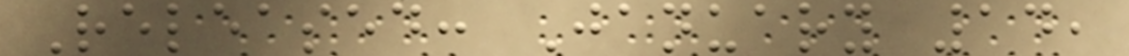Released: January 14,
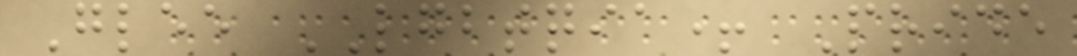Glee LGBTQIA+ Pride
